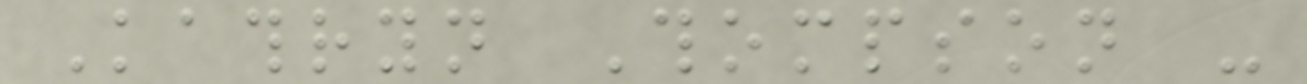Kathryn Thompson -
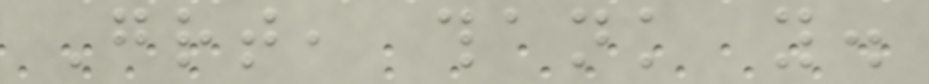Great, thank you.
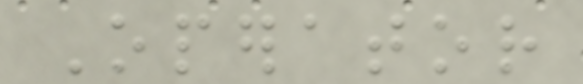Operator
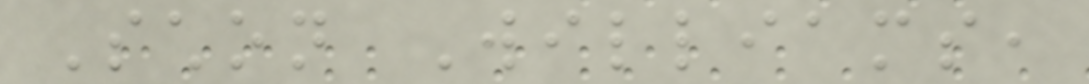Schon Williams,
